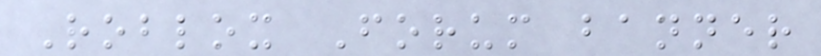Roblox Forum banner
